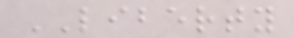LIBERTY
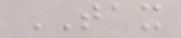TAX
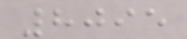8095
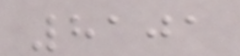8101
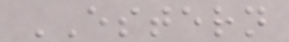ESTERN
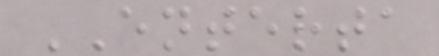ENTERTA
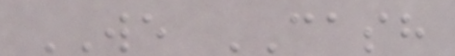WE CASH
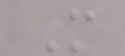M
